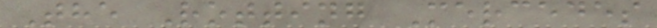The Rotting Mercedes
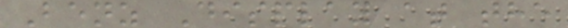Benz Display at the
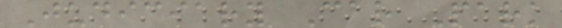Judiciary Car Park
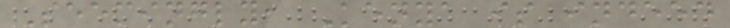Seemingly, Kenya is indeed
